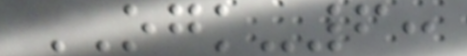OGK-6:
